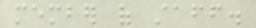member of staff.
